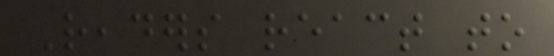Readers react to
